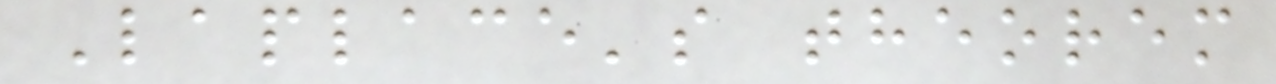Laplace's theorem
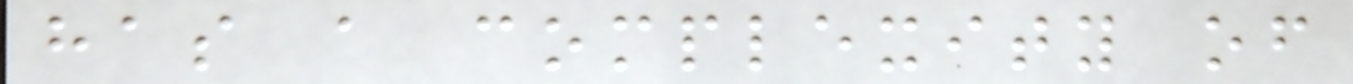has a complexity of
